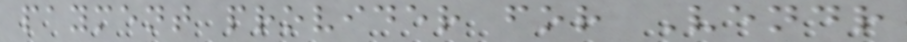payment provider for Vendr
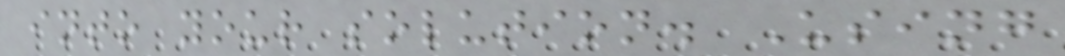into your solution. Using
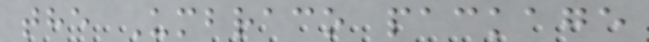the Umbraco package
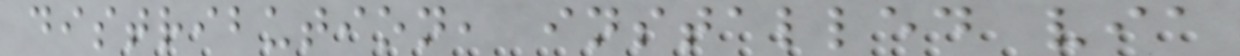distribution, installed via
